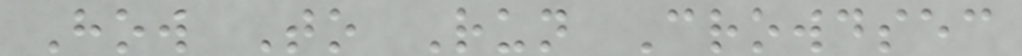How To Run Crowdsec
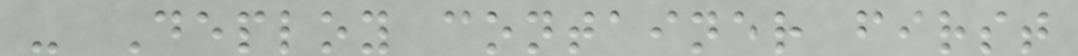- Deploy container first
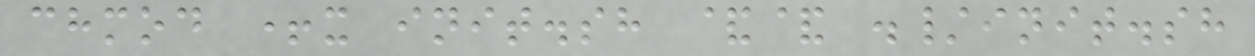chmod +x init.sh && ./init.sh
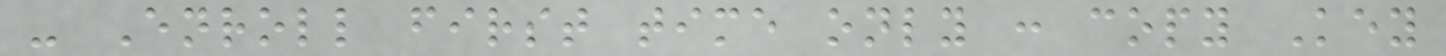- Enroll first time only : copy Key
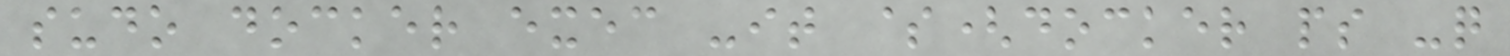sudo docker exec -it $(docker ps -q
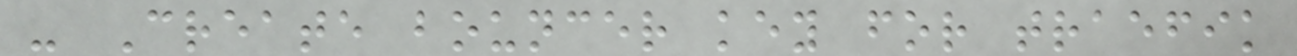- Create bouncer key for traefik
